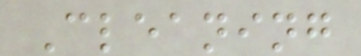Cleaning
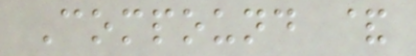Compound &
